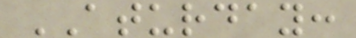ATURDAY:
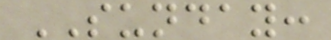SUNDAY:
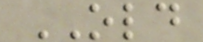OLD
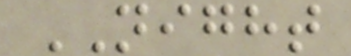NIGHT
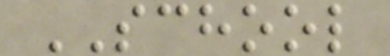SCHOOL
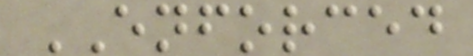ENFORCED
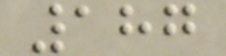187
